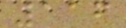116
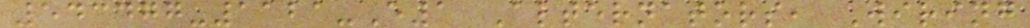543477-1121-E1 Alternators, Wiring
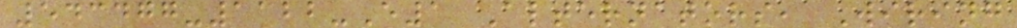543477-1122-E1 Alternators, Wiring
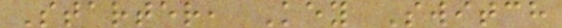Starter, Key Switch
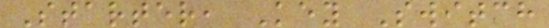Starter, Key Switch
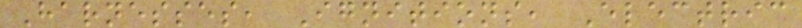Harnesses, Ignitions, Electric
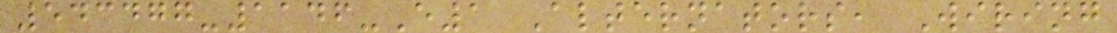543477-1146-E1 Alternators, Wiring
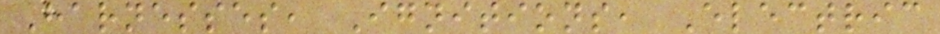Harnesses, Ignitions, Electric
